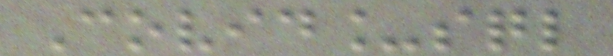Covid_sql
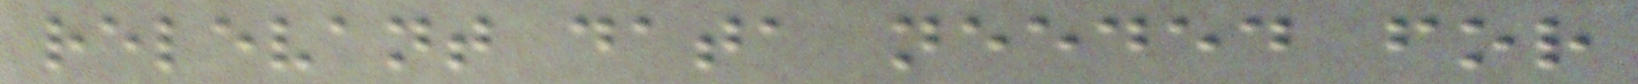relevant data needed for
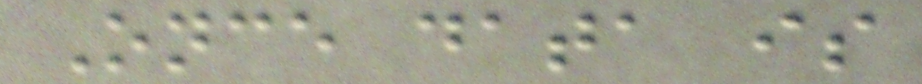Once data is
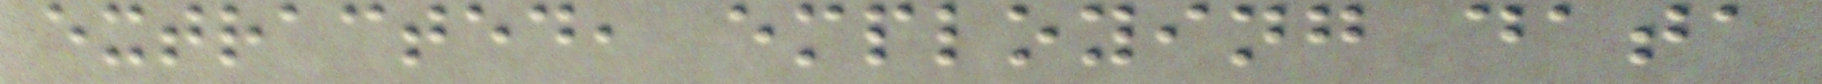extracted, employing data
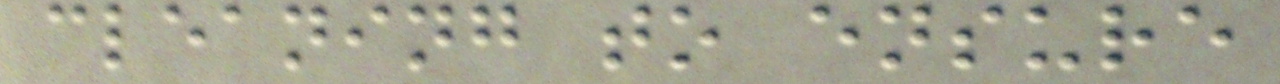cleaning to ensure
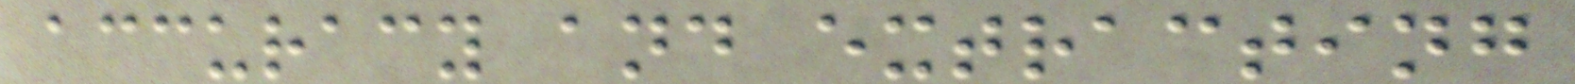accuracy and extracting
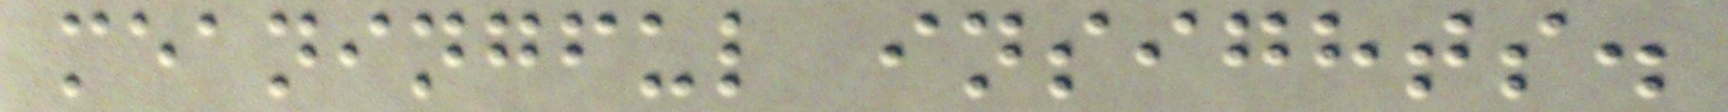meaningful insights.
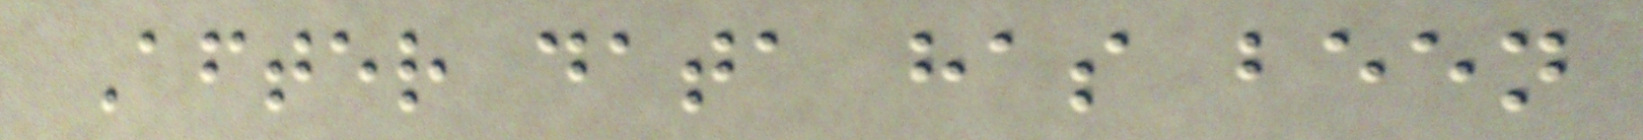After data has been
